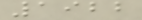1922
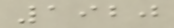1920
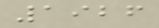1926
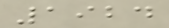1924
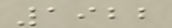1922
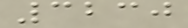3230
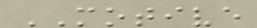MOTIVE
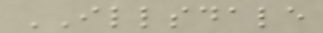ILLSDALE
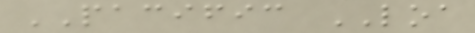PACIFIC LOA
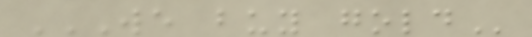WE BUY GOLD
